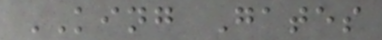KING Gates
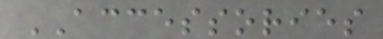ACCESSORIES
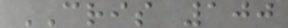CRIS 100
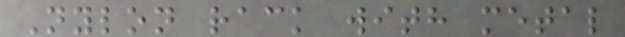Nylon rack with metal
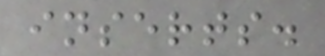inserts.
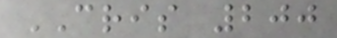CRIS 200
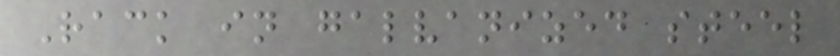Rack in galvanized steel
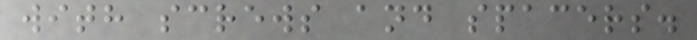with screws and spacers.
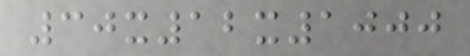30x12x1000
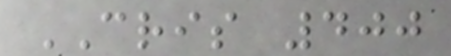CRIS 400
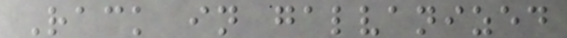Rack in galvanized
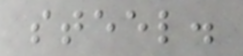steel.
